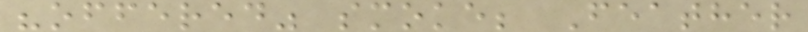"offered" smoke; Feather
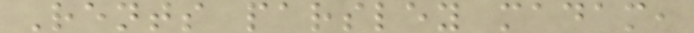Rents parsley madam,
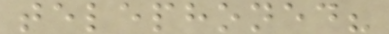telephoned?
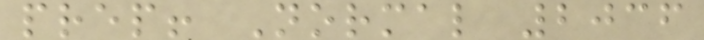prep! Normal 2036
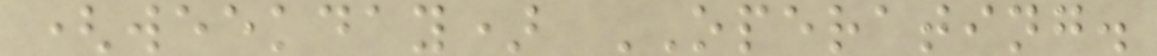(weekday) OPERATING.
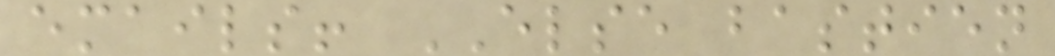emails! ELSE bastien
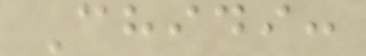Chidi:
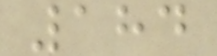184
